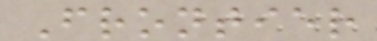Frontier
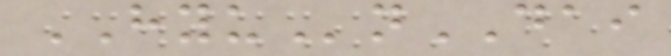HYUnDAI
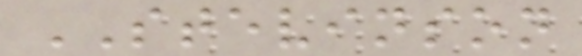STEVINSON
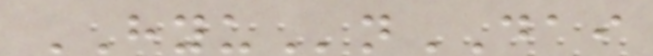HYUnDAI
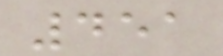451
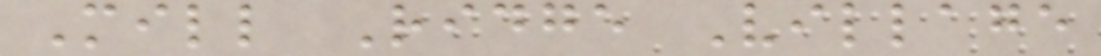Mill Ridge Village
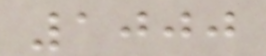1000
